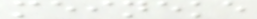meineke
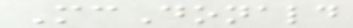McDonald
